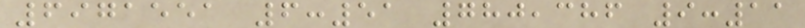6971551 6:51 780,386 9:11
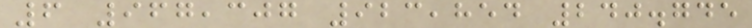6 967,307 923,854 240.745
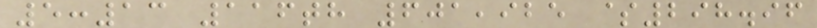5:13 116th 601,925 $298.96
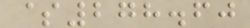$278.60
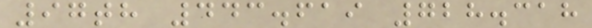97th 443.619 728.318
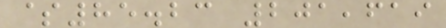$85.23 201,619
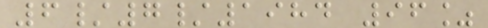6/7/1984 96%
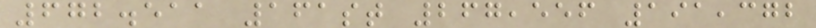672.511 161st 267,556 191,372
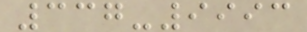337-9993
